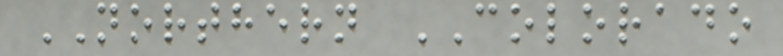NORTHERN COLORADO
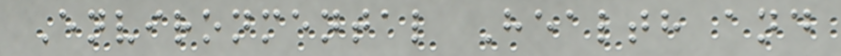Environmental Health and
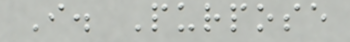I. Purpose
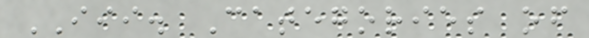III. Categories of
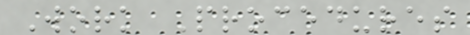Work Procedures
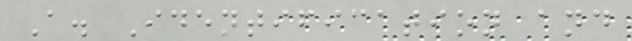A. Identification and
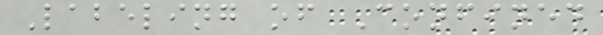Labeling of Confined
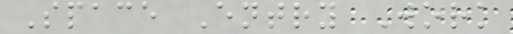Space Entry Work
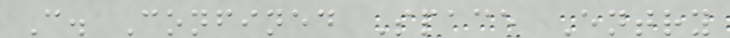C. Confined Space Entry
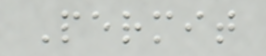Permit
